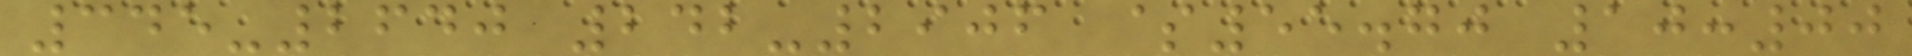345-2640 242-2906 $55.70 10:00
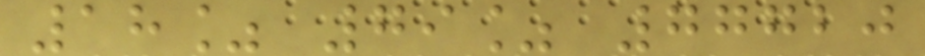18% 79% 77720
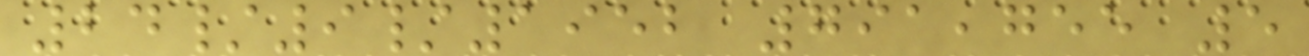24/9/1952 791,755 5
